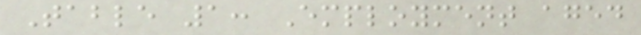Table 1: Employment aged
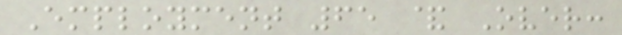Employment 65 & Over:
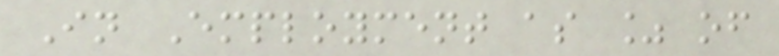In Employment as % of
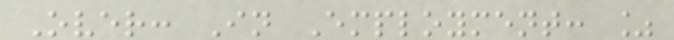Over: In Employment: %
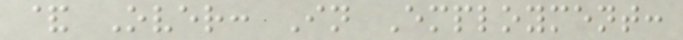& Over: In Employment:
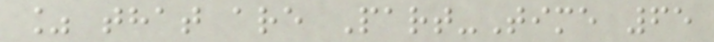% that are Part-Time 65
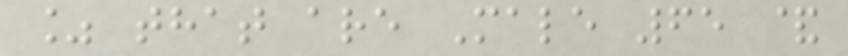% that are Male 65 &
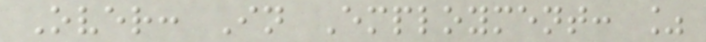Over: In Employment: %
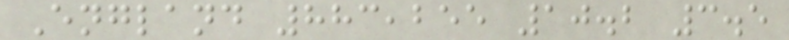England 883,255 10.2 3.5
